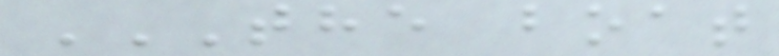THE BOAT
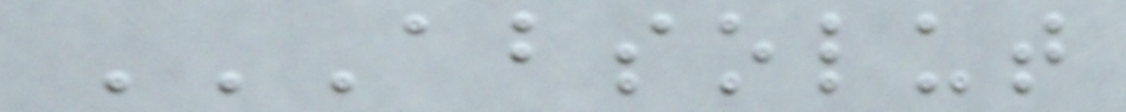ABSOLUT
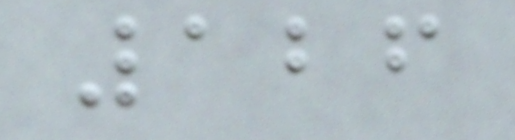126
